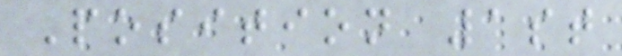Position 1st
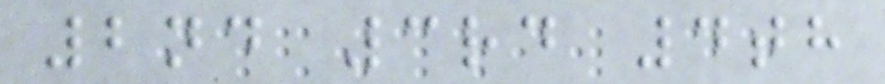2nd 3rd 4th
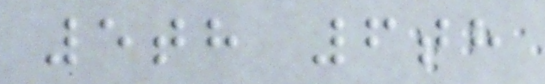5th 6th
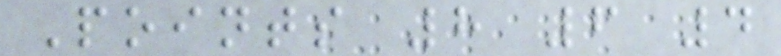Points 8 6 4
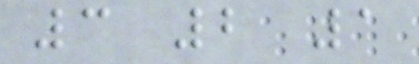3 2 1
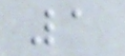1
